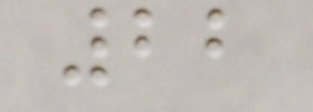22
